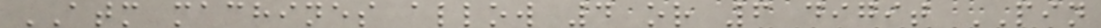ATM machines allow 4 or 6 digit PIN
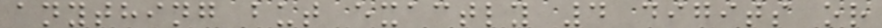anything but exactly 4 digits or
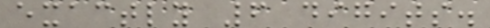exactly 6 digits.
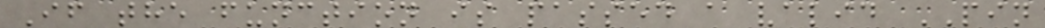If the function is passed a valid PIN
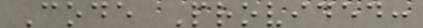Code Provided:
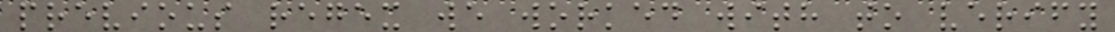previous regex we worked with to verify
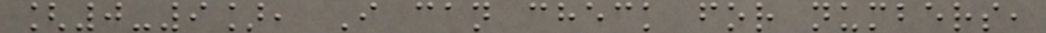[0-9], I can check for numbers,
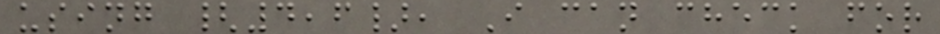using {4,6}, I can check for
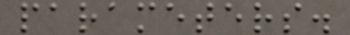parameters.
